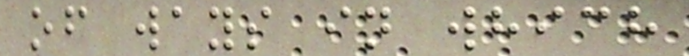of ways in which
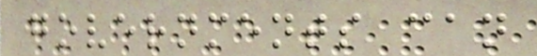governments can
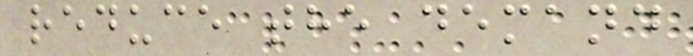reduce the demand
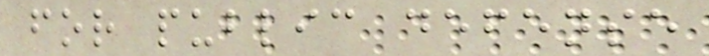for public defense
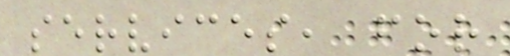services, for
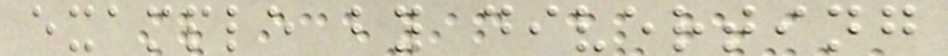example by diverting
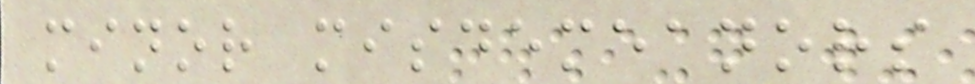minor misdemeanors
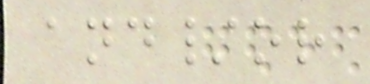and/or
